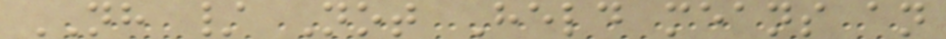NH / Not Held means an
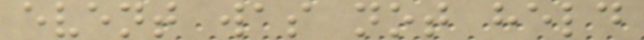event was not held
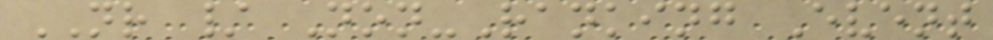NR / Non-Ranking Event
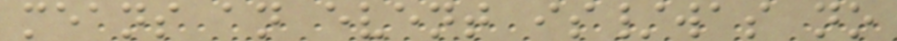means an event is/was no
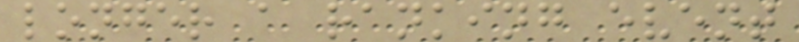longer a ranking event
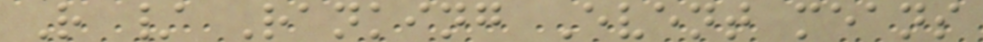R / Ranking Event means
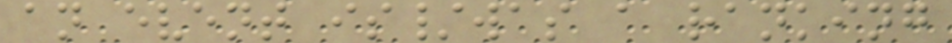an event is/was a ranking
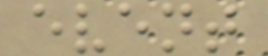event
